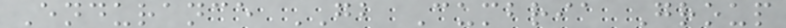Endurance GB Cumbria Group
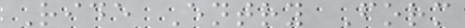Ride Entry Form
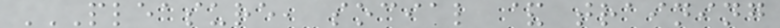PLEASURE, SOCIAL & TRAINING
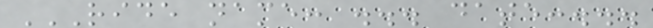RIDE NAME: ... DATE:...
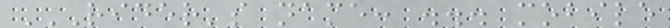RIDER'S NAME: ... MOBILE
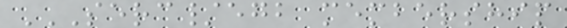SERC/EGB MEMBERSHIP
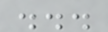...
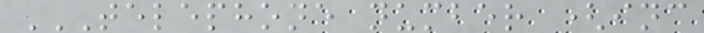TELEPHONE NUMBER (INC
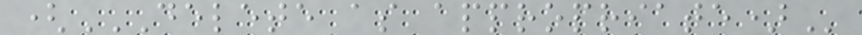(DELETE AS APPROPRIATE)
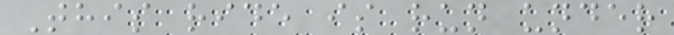This ride is run under
